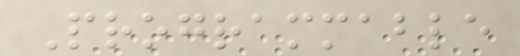Programmable
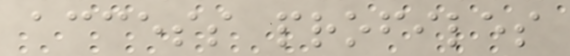access profiles
